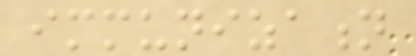immunization
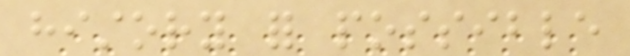history for possible
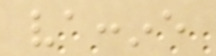vaccine
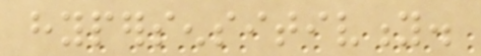hypersensitivity.
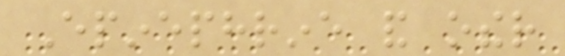Epinephrine and other
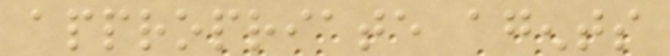appropriate agents
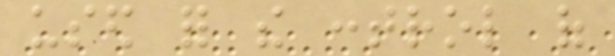used for the control of
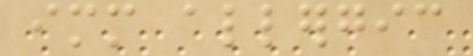immediate allergic
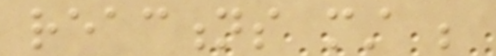reactions must be
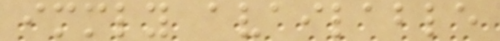immediately available
